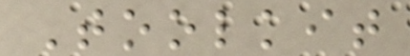Toolkit
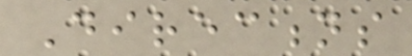Directions
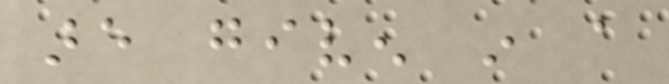are given in a
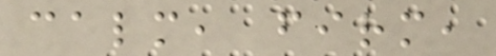calm, firm,
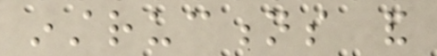instructions and
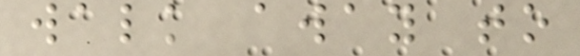walk away to
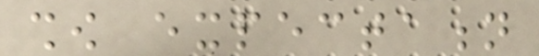show expectation
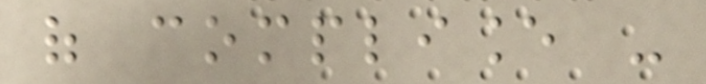of compliance -
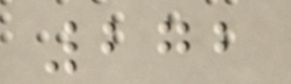272
